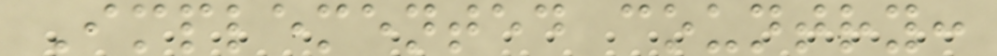Implemented country:
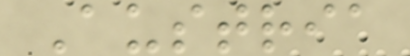Austria
